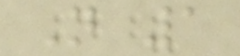N 1
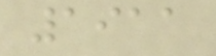1911
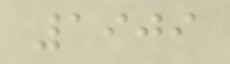1909
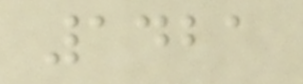1421
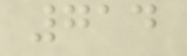714
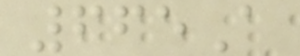665A
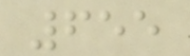655
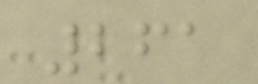261
